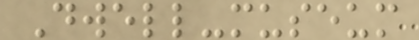Dwell-museum
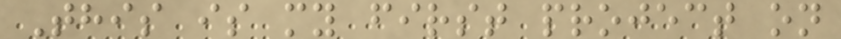This is my first project on
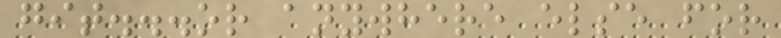git...or anywhere else for
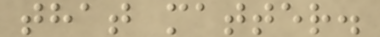that matter.
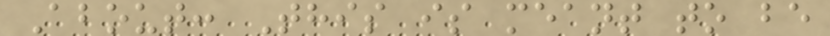About: This is meant to be
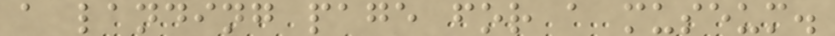a landing page for a museum.
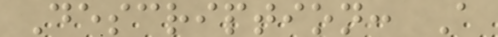Description: A
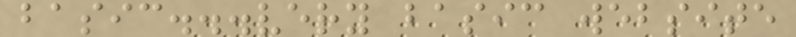basic...very basic website
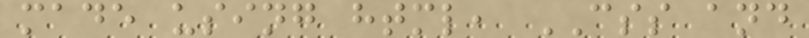made using html, CSS and
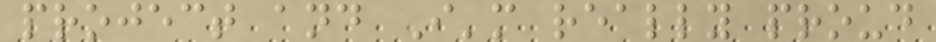project and I'm really proud
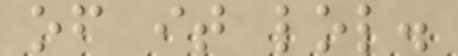of it lol.
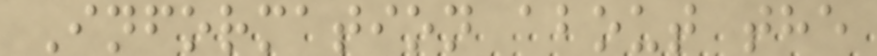Information about the
